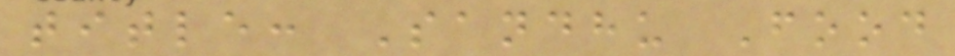title: Sandhu Food
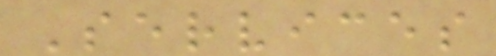Services
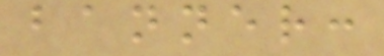banner:
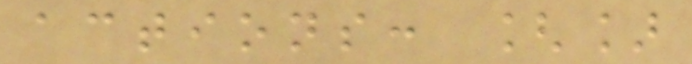actions: []
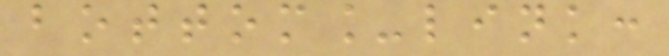bottom_link:
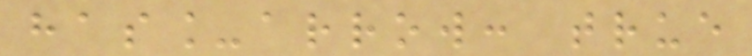has_arrow: true
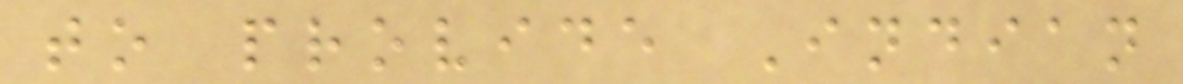to provide Indian
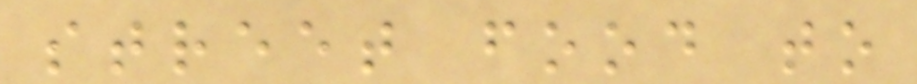street food to
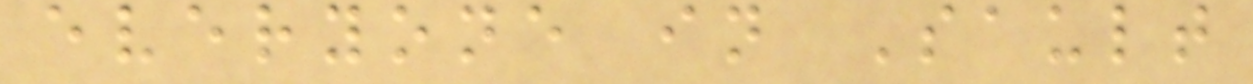everyone in Sault
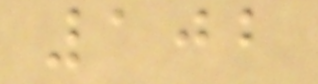102
